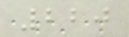220
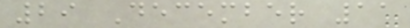29 December 11
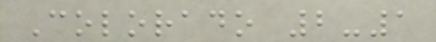Colorado 2-1
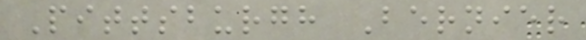Pittsburgh Bernier
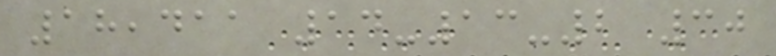18,411 14-13-2 30
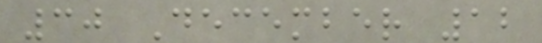30 December 12
